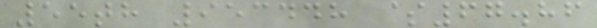55th 953448 $67.86
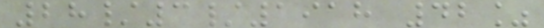28/3/1918 42%
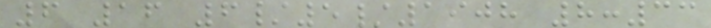6 16 6/5/1908 8:33
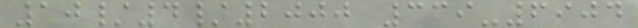10/4/2000 339-6904
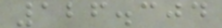126.304
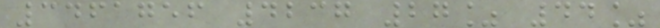3461756 4237 27% 44%
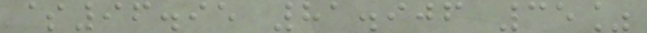$96.95 81.906 35%
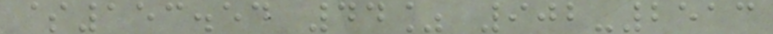$153.54 44% 902-2513
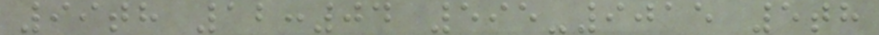99th 12:04 595-9015 5th
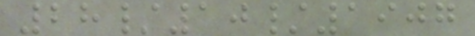28/10/1907
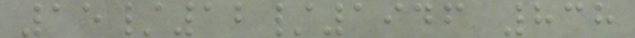15/12/1946 838
